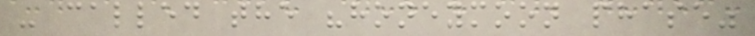- called the "honeymoon phase"
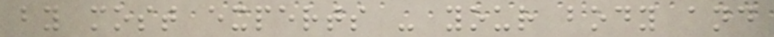by most experts - your body and
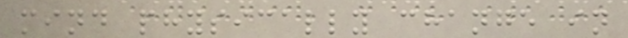mind physically change in
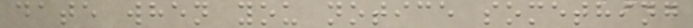date when you notice something
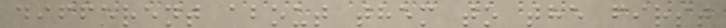different about them to the first
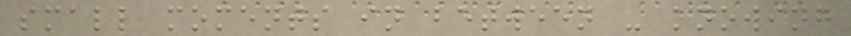small moments in between - knowing
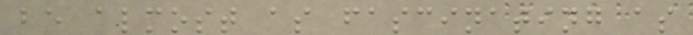be almost as fascinating as
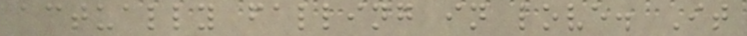actually falling in love. It
